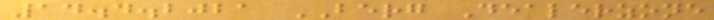14.4.2021 BERG Dealerzone
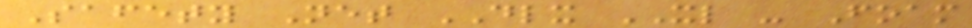Safety Net DLX XL - Foam
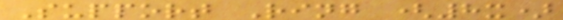Support Ring (8x)
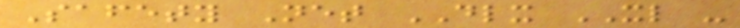Safety Net DLX XL -
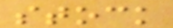stock
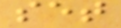set
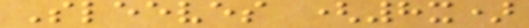Sleeves (8x)
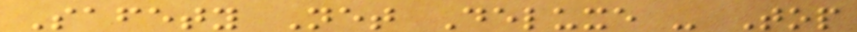Safety Net Deluxe - Top
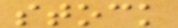stock
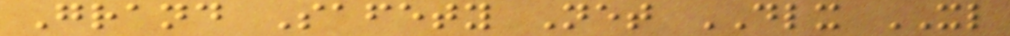Grand Safety Net DLX XL
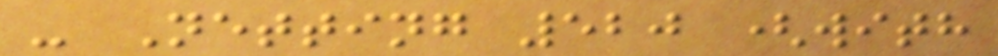- Netting 520 (with
